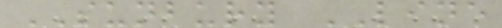SUNBURY LINE
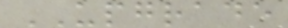UPGRADE
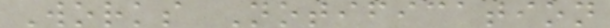Works Notification
